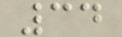34
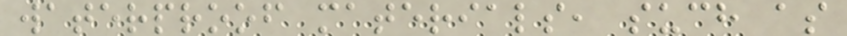waterproof materials, such as
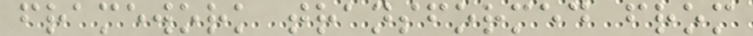framework transformed from
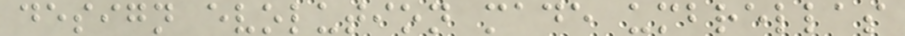design evolution made umbrellas
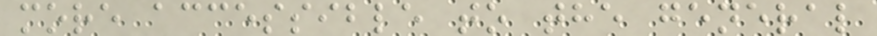more accessible to the general
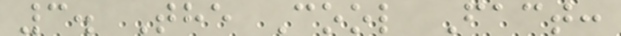3. The Cool Fact:
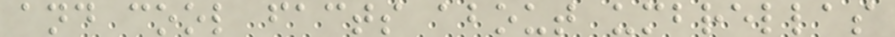and cool facts about umbrellas
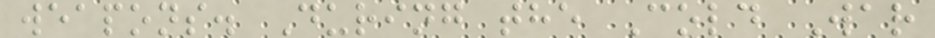weapons. During the Cold War
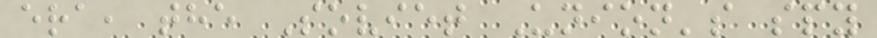era, the Soviet Union's spy
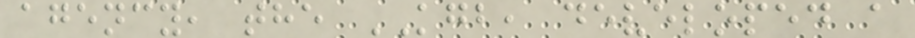agency, the KGB, developed a
